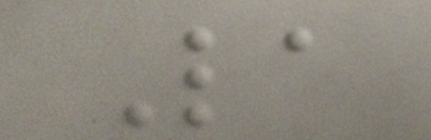La
